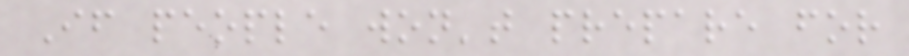If people won't prepare for
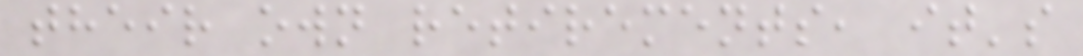their own retirements, it's
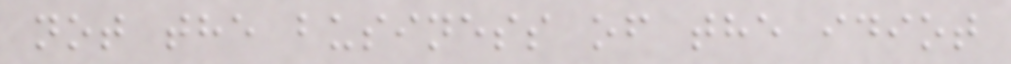not the business of the idiot
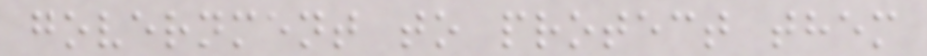government to protect them
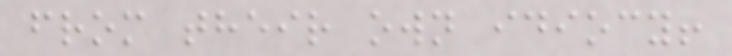from their own idiocy!
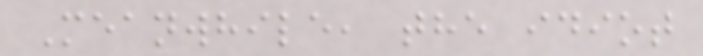Meanwhile, the idiot
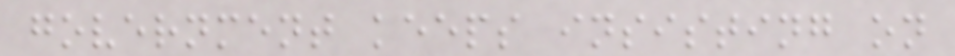government keeps insisting on
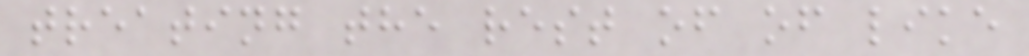treating the rest of of like
